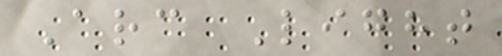Arc Light
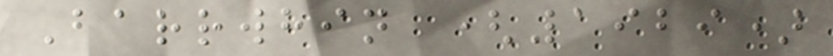Barrwhin (1929)
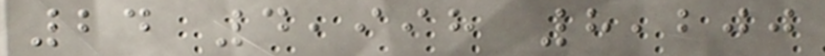24 4,998 8,200
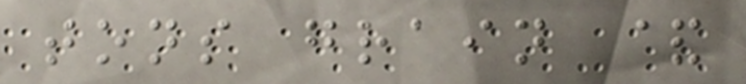tons grain &
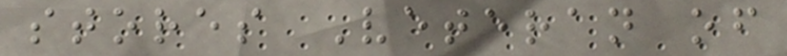stores Veteran of
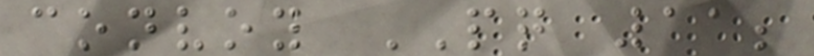convoy PQ 11;
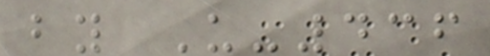by U-436
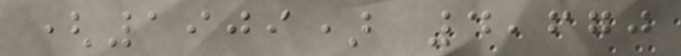(1909) 4,670
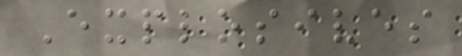Explosives
